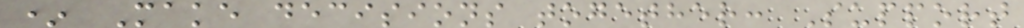* Make decisions together: Support
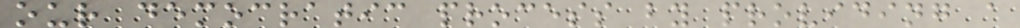our democratic process by providing a
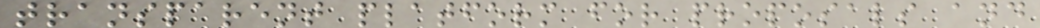transparent platform for proposals and
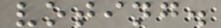voting.
